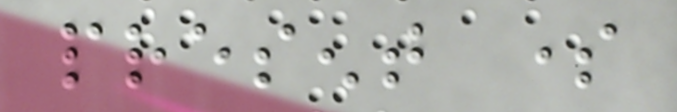present some
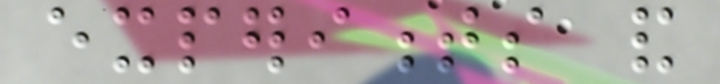experiments and
